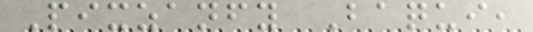Pixzanfy Baqui,
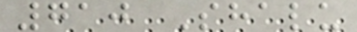710 Shalu
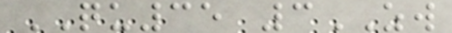QU35 3ZW
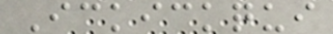Ickickqui
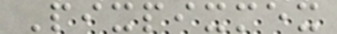Pixpixmex
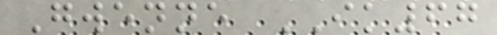Gwenne IK67
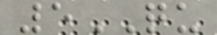5QU
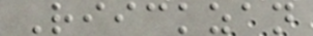Riickzan
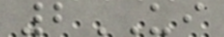2UI
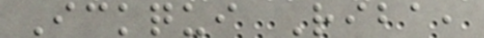Ickqui Riba,
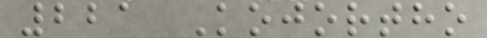221 Kojortho
